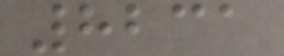8231
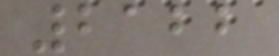2122
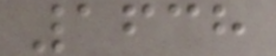1638
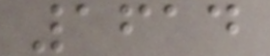1614
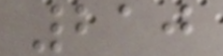210
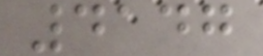4147
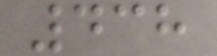438
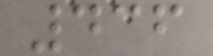436
